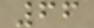66
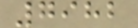7982
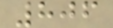806
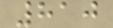810
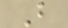B
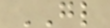GL
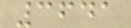3641
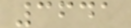3641
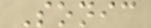Sonic
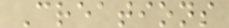Creations
